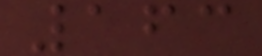163
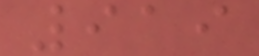919
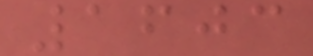1603
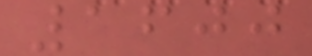1600
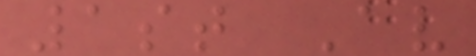1st Av
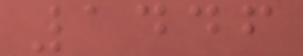1446
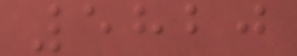5820
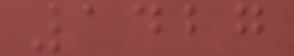1427
